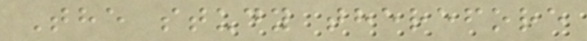The study therefore
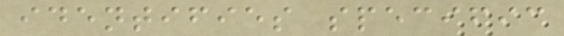identifies specific
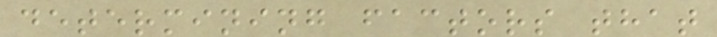determining factors that
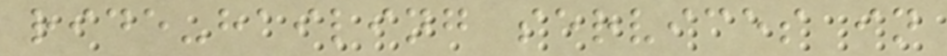ride-hailing services in
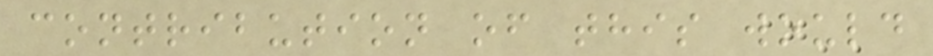contribution of this would
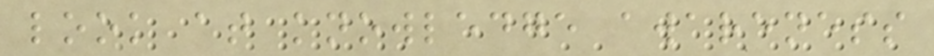look at knowledge awareness
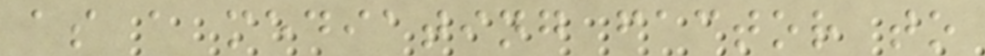as a mediating factor to
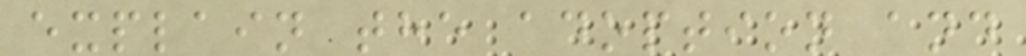explain the adoption and
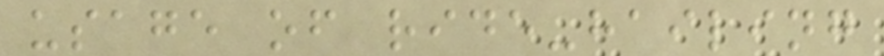usage of ride-hailing
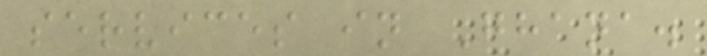services in Ghana.
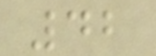42
